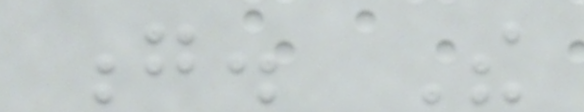g. The
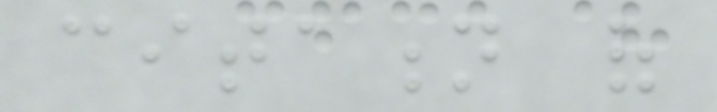citation of
